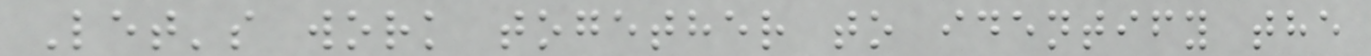Let's work together to identify the
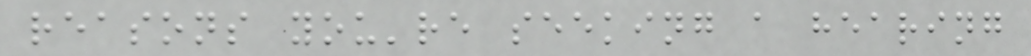reasons you're seeking a hearing
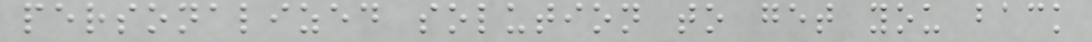personalized solution to get you back
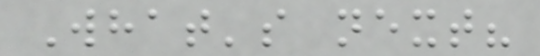What's next?
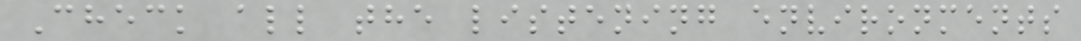Check all the listening environments
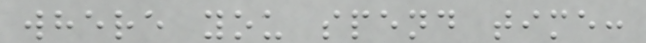where you spend time:
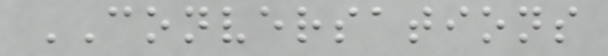CONVERSATIONS
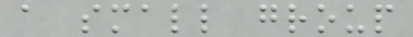a small group
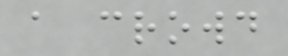a crowd
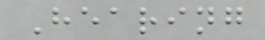Hearing
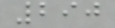290
